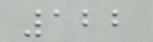122
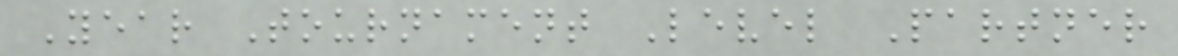Year Tournament Level Partner
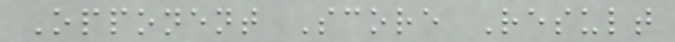Opponent Score Result
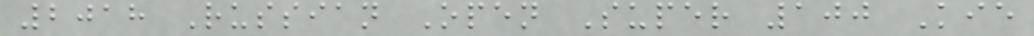2018 Russian Open Super 100 Kie
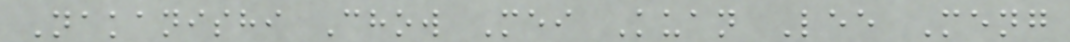Nakanishi Chow Mei Kuan Lee Meng
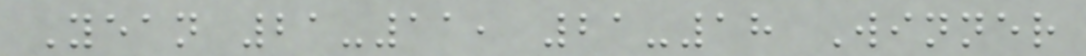Yean 21-11, 21-18 Winner
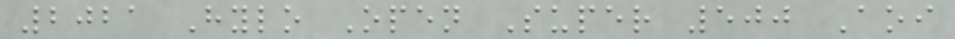2021 Hylo Open Super 500 Aoi
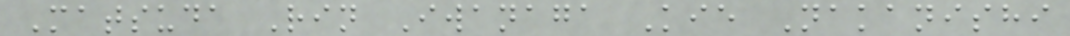Matsuda Rin Iwanaga Kie Nakanishi
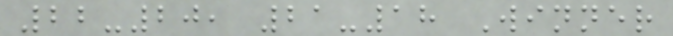22-20, 21-18 Winner
